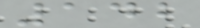142
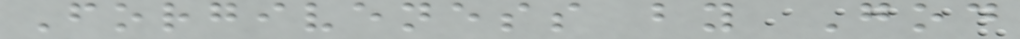Forgiveness by God
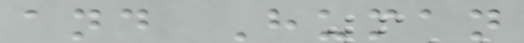and Human
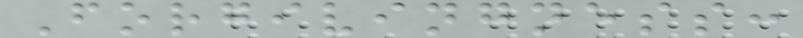Forgivingness:
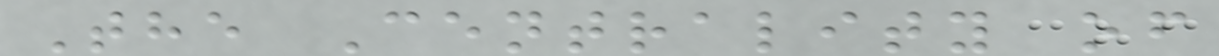The Centrality of
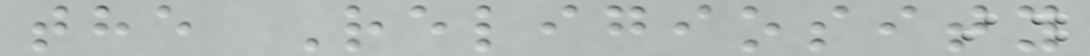the Religiosity
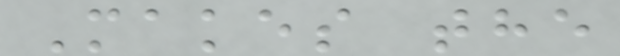Makes the
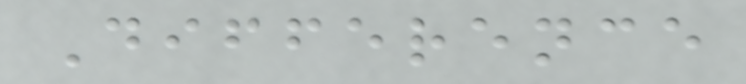Difference
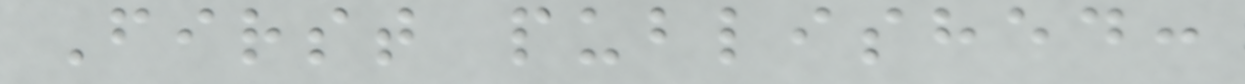First published:
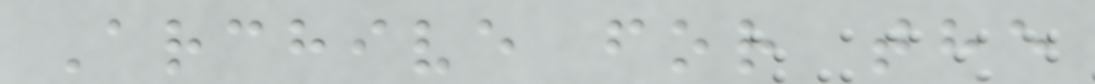Archive for the
